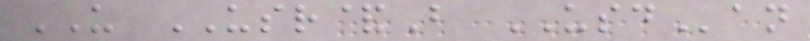US USR&B USDan
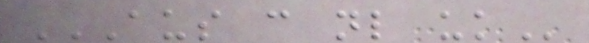AUS CAN NL UK
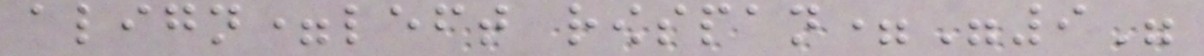align=left rowspan="9"
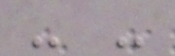- -
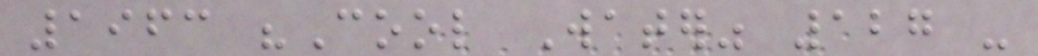1963 "Cool Water" 127 -
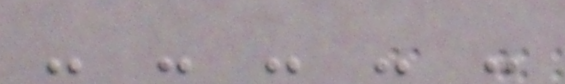- - - - -
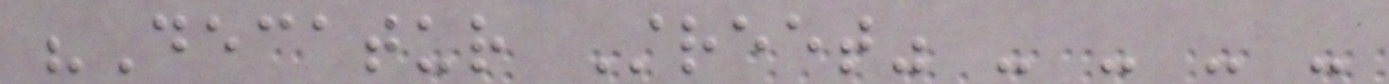"Decatur Street" - - - -
